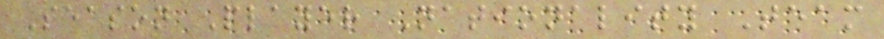Season Player Nationality Team
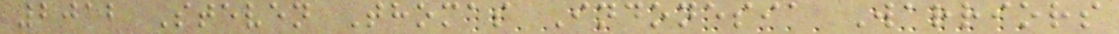2012 Steven Thomas Indonesia Warriors
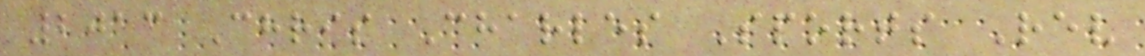2013 Chris Charles Sports Rev
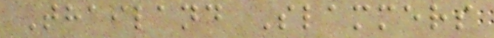Thailand Slammers
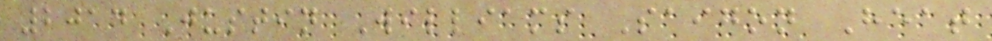2014 Justin Williams Saigon Heat
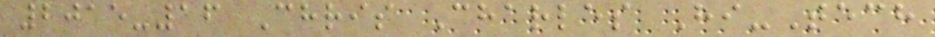2015-16 Chris Charles Hi-Tech
